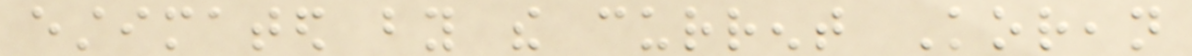estimated by the current Korean
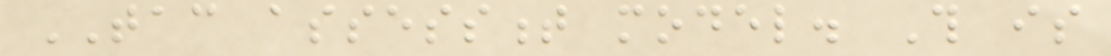TAC assessment model. This is
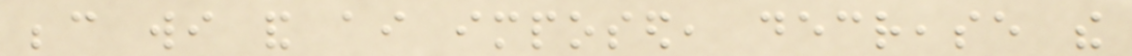because wi and ai imposed, decrease the
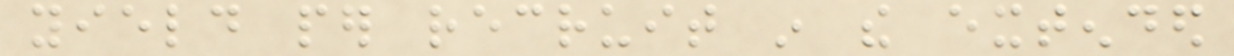yield per recruit in the extended
